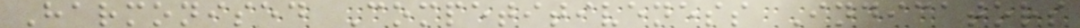Harmonised Competitiveness Indicators
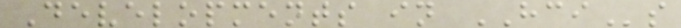Developments in HCIs
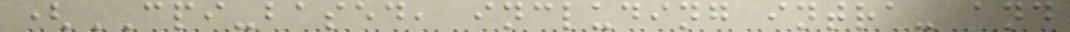(CPI-based, including intra- and
